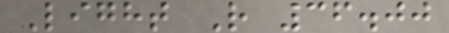Light R 36.00
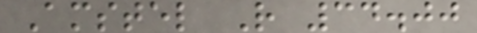Amstel R 34.00
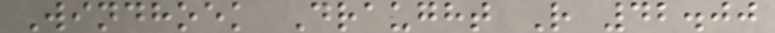Windhoek Draught R 42.00
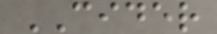CIDER
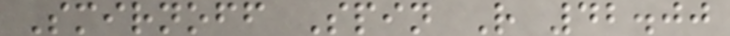Smirnoff Spin R 42.00
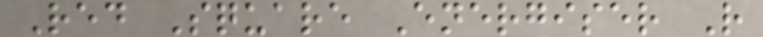Red Square Energiser R
